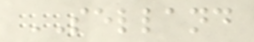SELLAND
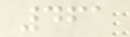461
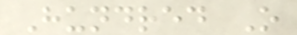Hundred O
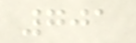701
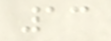13
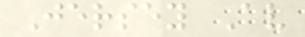Jersey Av
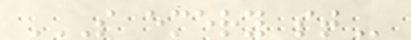S EMERY ST
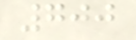700
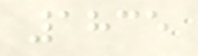1835
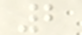2
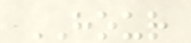HOUR
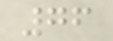76
